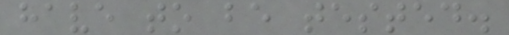have to be tested.
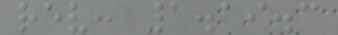rev: 1.19.3
